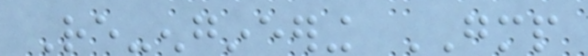Re-engineering GMP
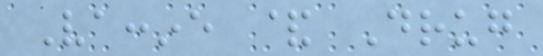Vaccine & Drug
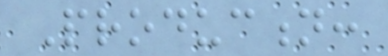Production:
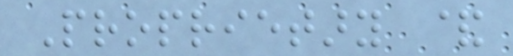Proprietary &
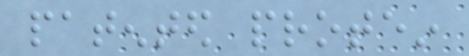patented protein
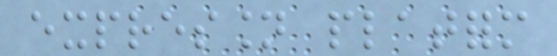expression platform
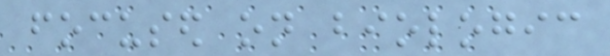focused on biologic
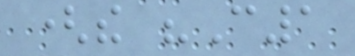(the "C1
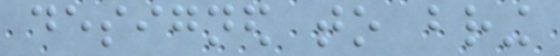designed to bring
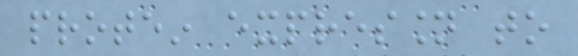protein expression to
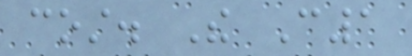cost. The C1
